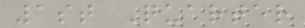1st Quarter
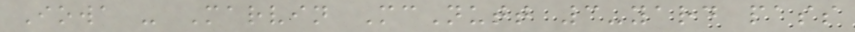Iowa - Marvin McNutt 3-yard pass
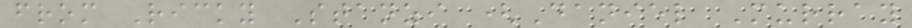from Ricky Stanzi (Daniel Murray
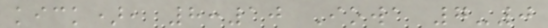kick), 8:10 Iowa 7-0
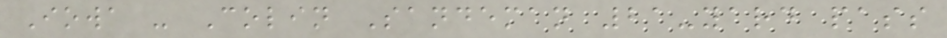Iowa - Colin Sandeman 21-yard pass
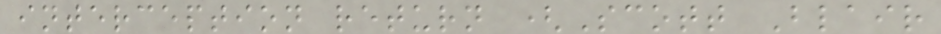interception return (Scott Blair
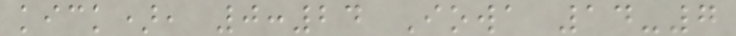kick), 0:24 Iowa 14-7
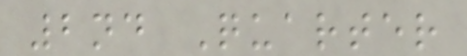2nd Quarter
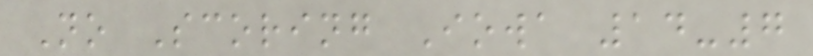No Scoring Iowa 14-7
